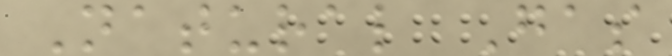Natural Gas
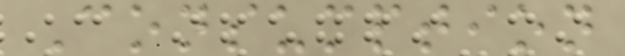Consumption
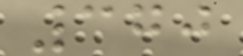370
